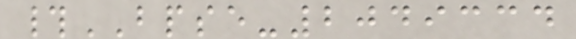#BPSE-2049334
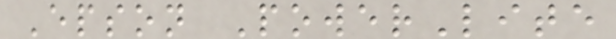Epson PowerLite
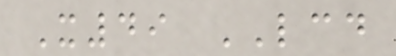X49 LCD
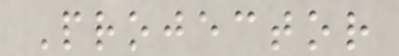Projector
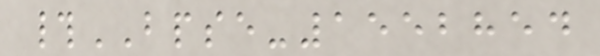#BPSE-1552854
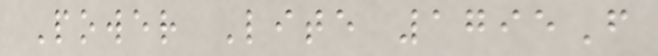Power Lite 1795F
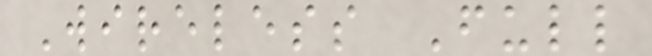Wireless Full
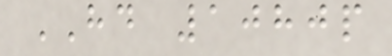HD 1080p
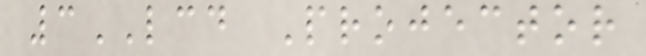3LCD Projector
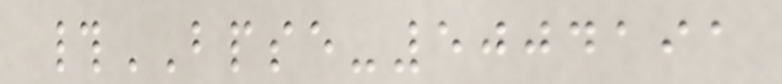#BPSE-5004191
